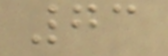73
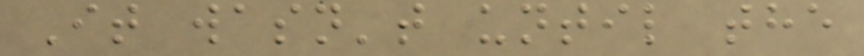It wasn't until the
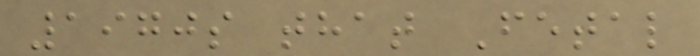1970s that Fetal
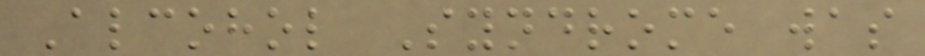Alcohol Syndrome was
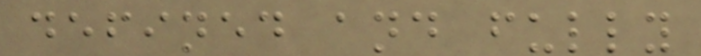defined and fully
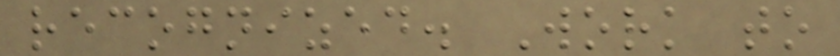recognized. Work to
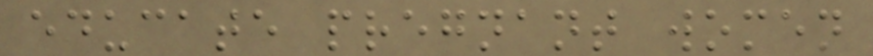educate pregnant women
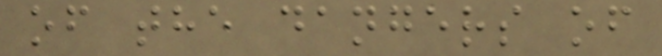of the dangers of
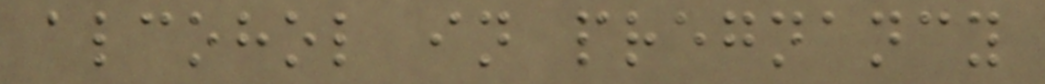alcohol in pregnancy
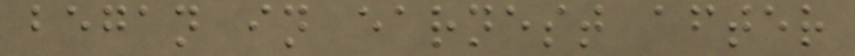began in earnest after
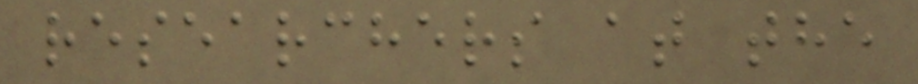researchers at the
